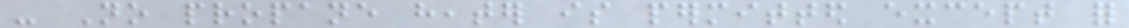- No propane heater is permitted except for
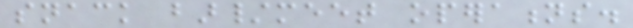snack bar/meet operations.
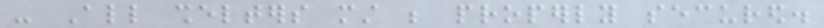- All shelters must be properly secured.
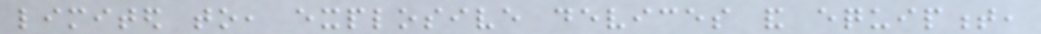limited to, explosive devices and equipment,
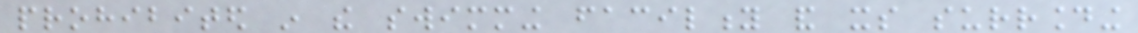prohibited in the swimming facility and its surrounding
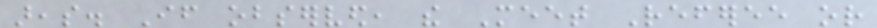areas. If observed, the Meet Referee or
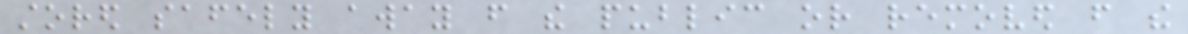stored safely away from the public or removed from the
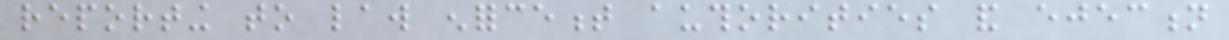reporting to law enforcement authorities and ejection
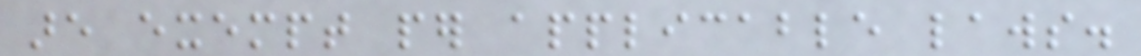are exempt per applicable laws.
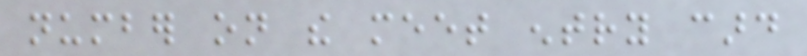number on the meet entry card
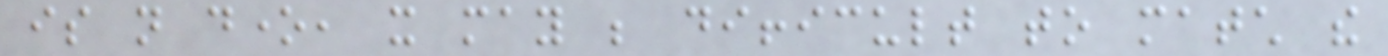is not done, it may be difficult to match the
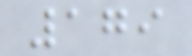179
